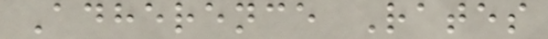Adherence Rates
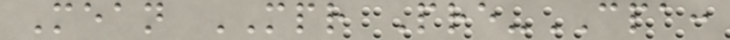Mean MPR Pre-CPA:
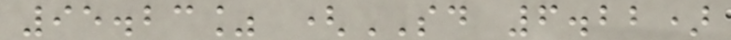95.23% (SD 6.22)
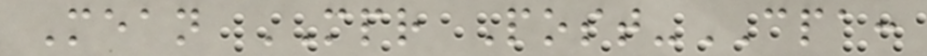Mean MPR Post-CPA:
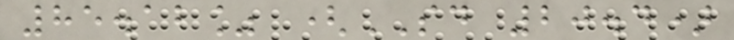85.12% (SD 20.4)
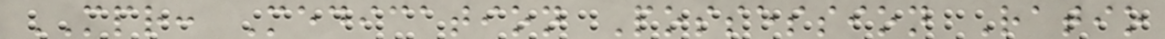MPR: Medication Possession Ratio
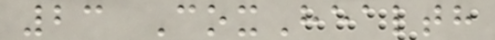23 CoxHealth
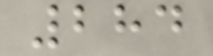284
